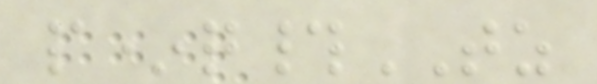p*q#TZ
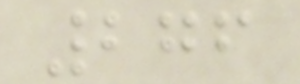276
